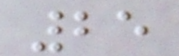25
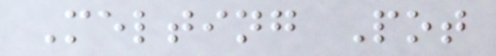Melting Pot
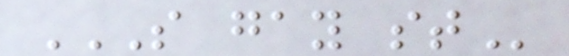S GAY ST
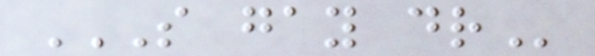S GAY DR
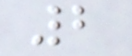2
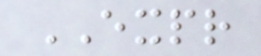EXPR
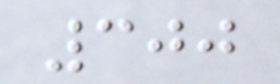300
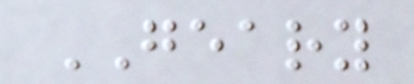GEARY
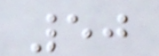50
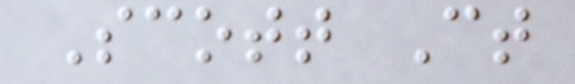Scott Ct
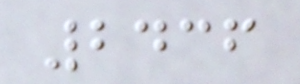2436
